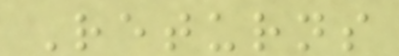Returns
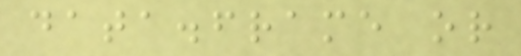data.frame or
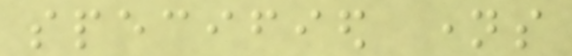specified names
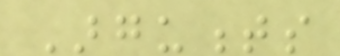Arguments
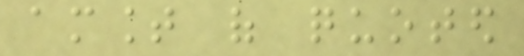amount of quoted
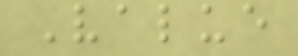Value
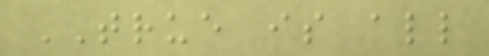TRUE is all
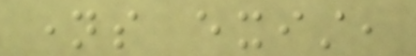names exist,
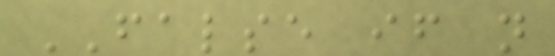FALSE if not
